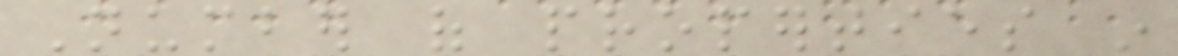Number of properties in
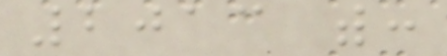2013 with:
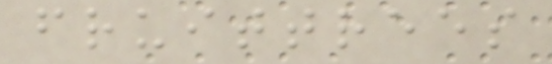fruittrees
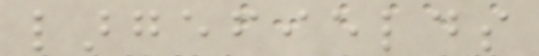largefields
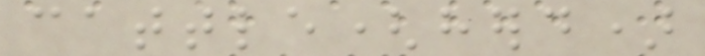cattle(herd)
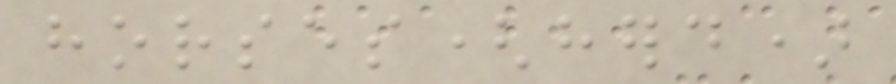horses(herd)
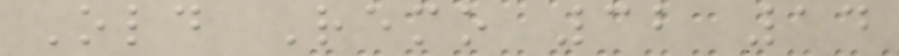Old Remo 32 14
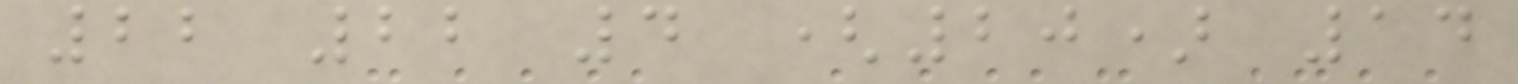22 22 4 (20) 14
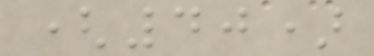(40)
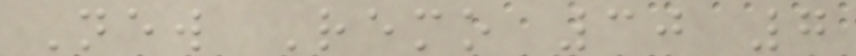New Remo 30 7
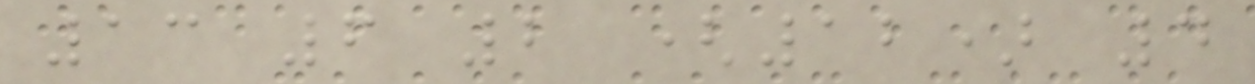13 6 2 (12) 4
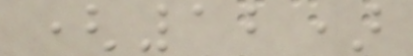(12)
